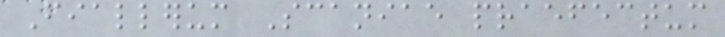Fiallerum Scaniae praefectum
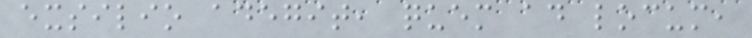exsilio adegit, quem ad locum,
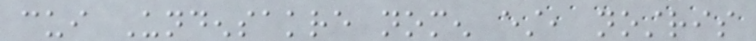cui Undensakre nomen est, nostris
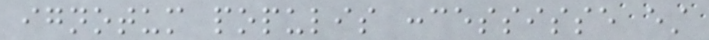ignotum populis concessisse est
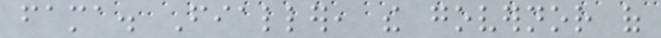fama. Fialler, the governor of
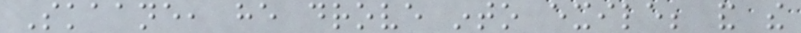Skaane, he drove into exile; and the
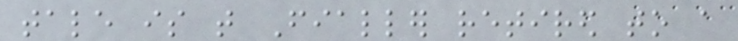tale is that Fialler retired to a
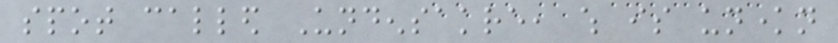spot called Undensakre, which is unknown
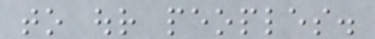to our peoples.
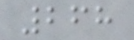268
